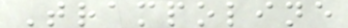Trampoline
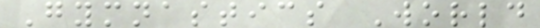Gymnastics World
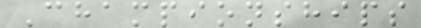Championships
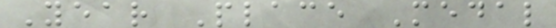Year Place Medal
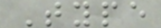Type
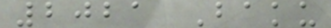2021 Baku
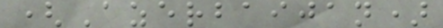(Azerbaijan)
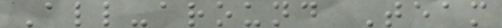All-around Team
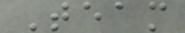Team
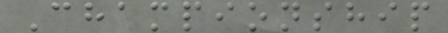Championship
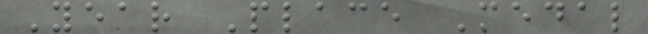Year Place Medal
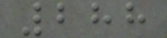288
